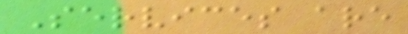Services are
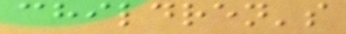children's
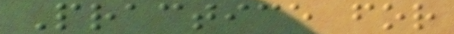Practice for
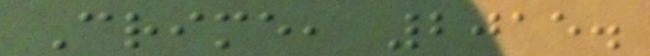Crime, 2015.
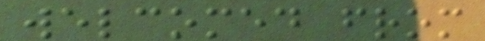welcomed from
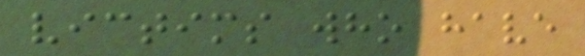victims who have
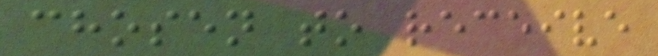chosen to receive
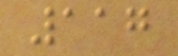117
